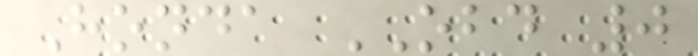Honda OBD 0
